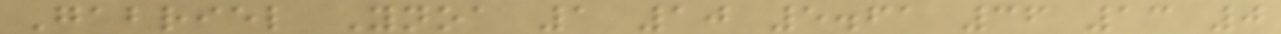Gabriel Ynoa 1 10 5.61 36 13 0
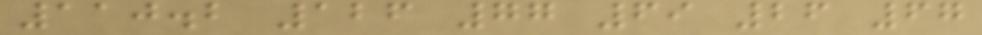110.2 126 77 69 26 67
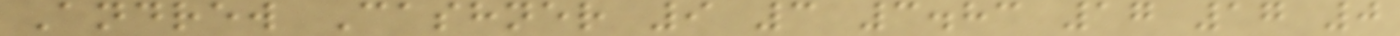Andrew Cashner 9 3 3.83 17 17 0
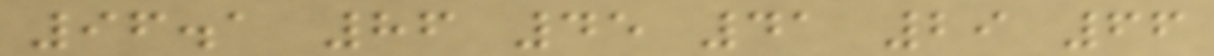96.1 86 45 41 29 66
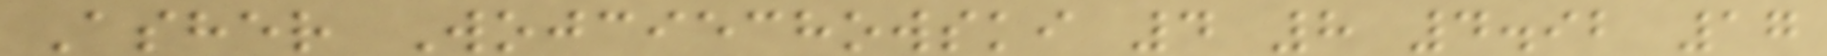Asher Wojciechowski 4 8 4.92 17
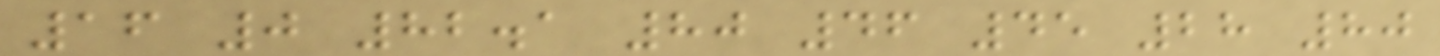16 0 82.1 80 46 45 28 80
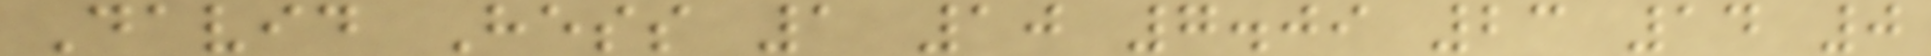David Hess 1 10 7.09 23 14 0
